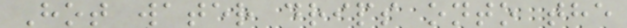Hot water drips onto the
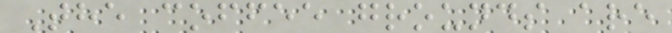The coffee grounds are
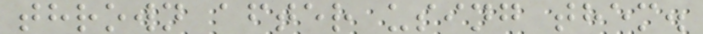thrown after using them.
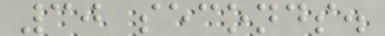30 seconds.
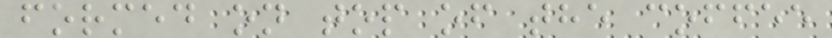formed on top of the coffee
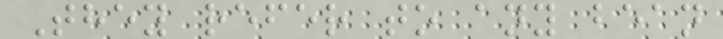They refer to any bean
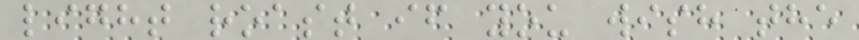light roast if you wish the
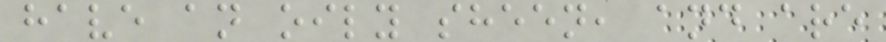have an oily sheen, and are
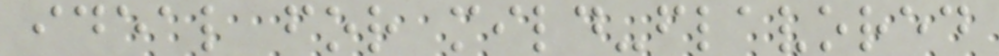ideal for mild-flavored
